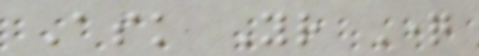Ask Your Question
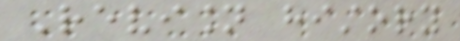Revision history
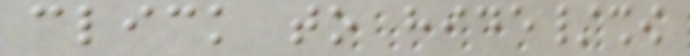click to hide/show
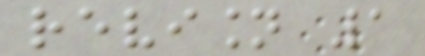revision 1
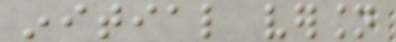initial version
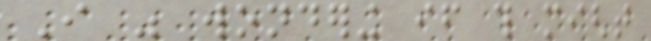I was wondering if this might
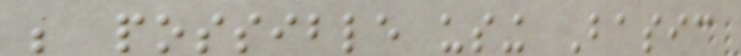be possible using Basic
